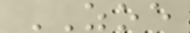ZOE
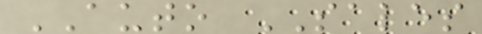AUTO SALES
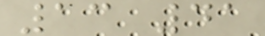13 41
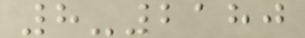8-2180
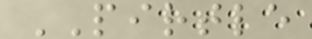PIRTLE
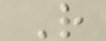R
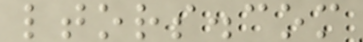ltors.com
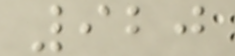920
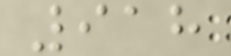918
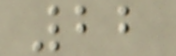22
